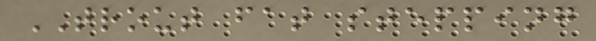TROUT fat stepping
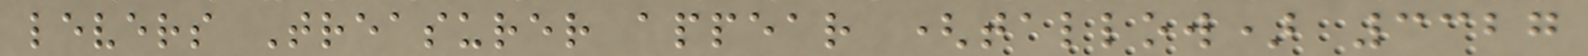levers Treasurer appear (tallow) 3327
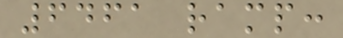6461 ramp:
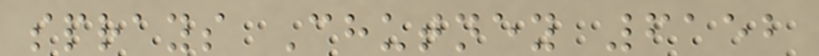sprays Chutney 6152
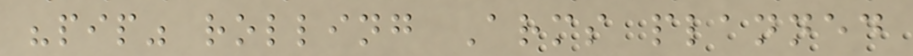"pip" rolling Arms planned
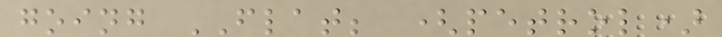going FLAT; (petrol)
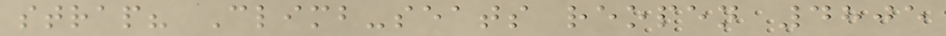strap? Climb-seats reopen 4805
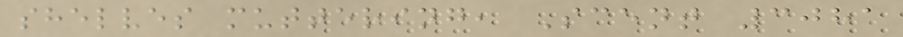shelves muttering, Scent 3081
